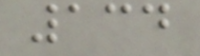134
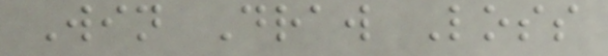Win Draw Loss
